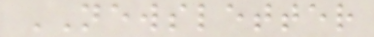NEWSLETTER
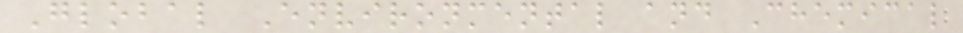Global Environmental and Chemical
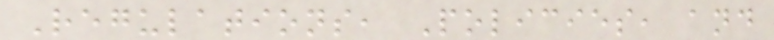Regulations, Policies, and
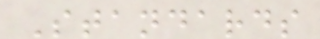Standards
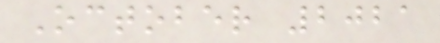October 2021
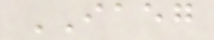IAEG
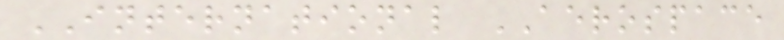INTERNATIONAL AEROSPACE
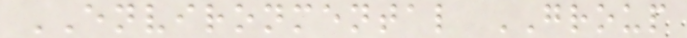ENVIRONMENTAL GROUP
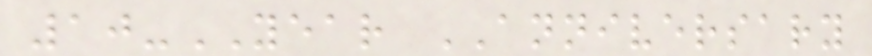10-YEAR ANNIVERSARY
